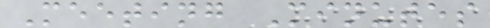Meeting Minutes
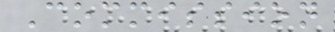Commission
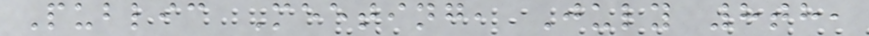Public Meeting, July 8th,
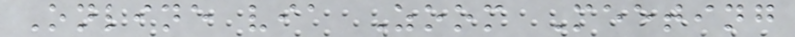Online via Zoom Meeting
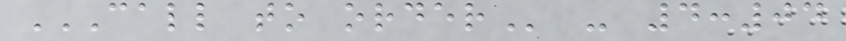CALL TO ORDER - 4:04
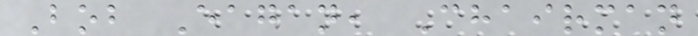Bob Eagan, Chairman
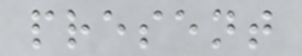present
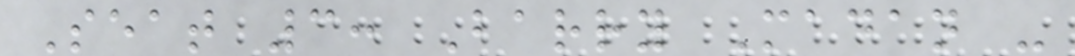Seat 3: Barry Madan -
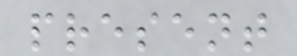present
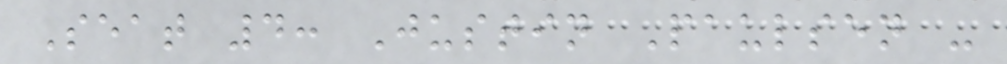Seat 4: Justin Paulsen -
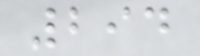294
